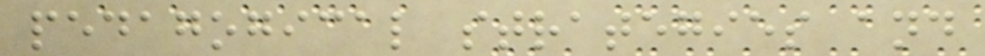pedagogical strategies and
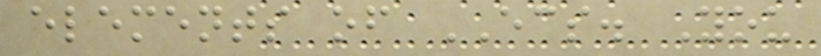elements of ECS. You
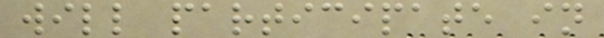will participate in
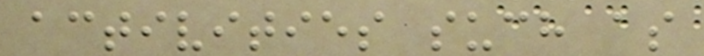activities such as
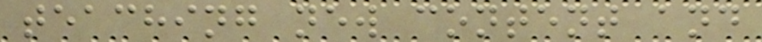teaching new content and
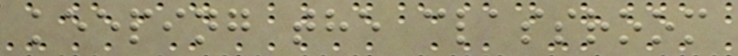keeping the classroom
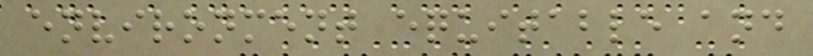environment equitable and
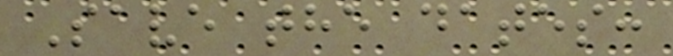Save the dates:
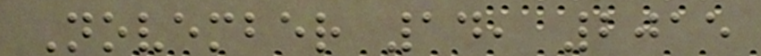November 14, 2015
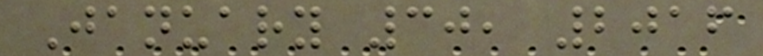January 30, 2016
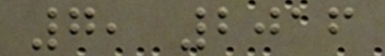7, 2016
